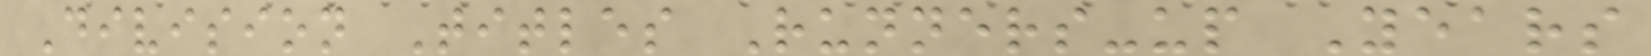Division Titles Runners-up Years
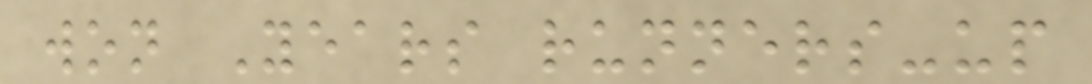won Years runners-up
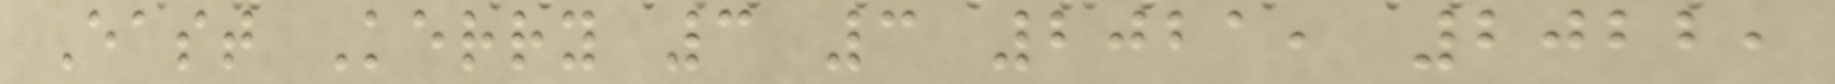East Kerry 3 3 2021, 2022,
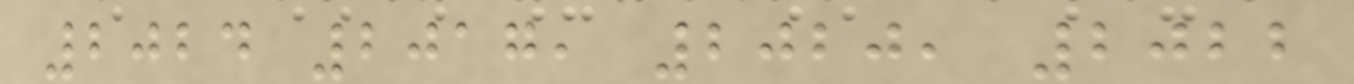2024 2017, 2020, 2022
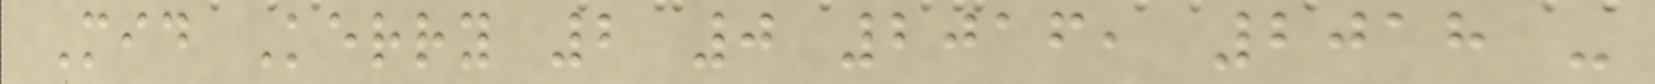Mid Kerry 2 0 2016, 2018 -
